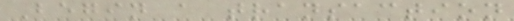Begin a transaction
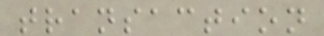transaction
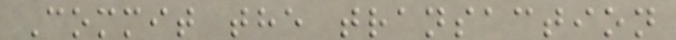Commit the transaction
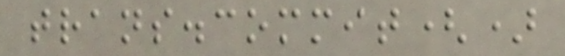trans.commit()
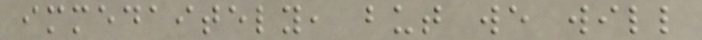immedaitely, but we will
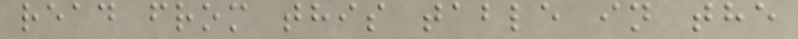read from this table in the
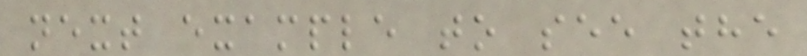next example to see the
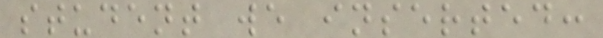student we inserted:
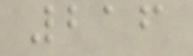216
